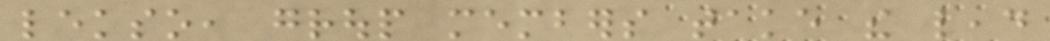lekso, group members take the lead
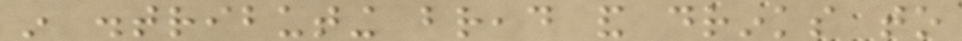in distributing bread and drinks to
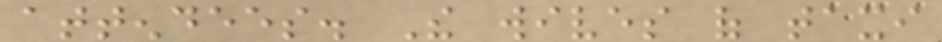attendees. The wives of taxi
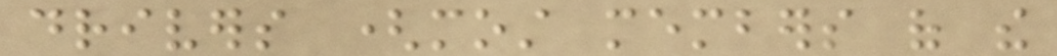drivers (most members of the
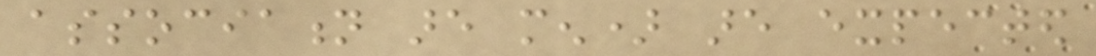association are men) are expected
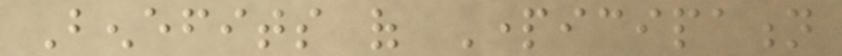Benefits of Participation
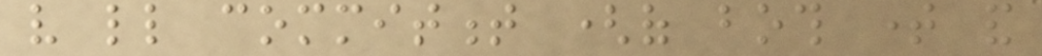very little commitment (of both time and
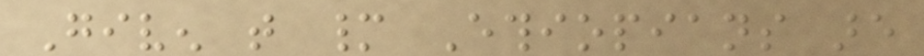Given that many Ethiopians are
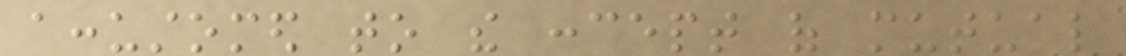accustomed to the concept of mutual
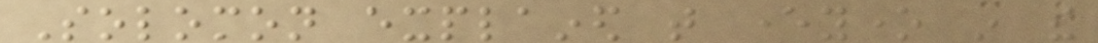Solomon explained that everyone in the
